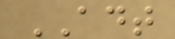ADT
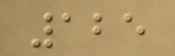125
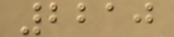2210
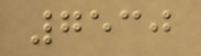7530
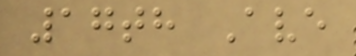17th Ave
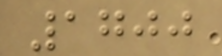1700
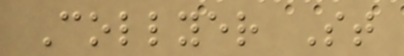Collyer St
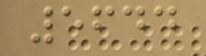5644
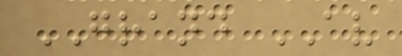GRAND AV
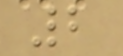2
